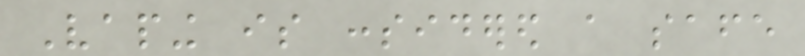Vaping is considered a safe
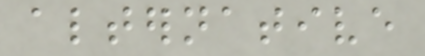alternative
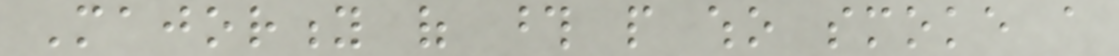Majority of those people who smoke a
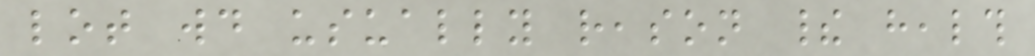lot would usually reason their health
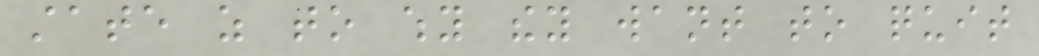state as to why they want to quit
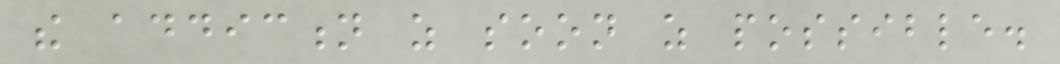the addiction as soon as possible.
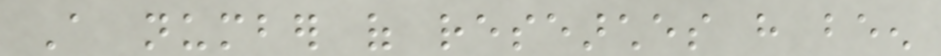A number of researches have been
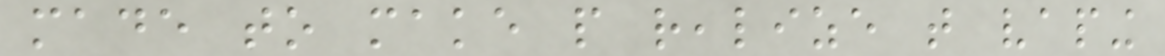made to make people realize that vaping
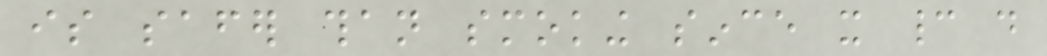is safer than smoking since it cannot do
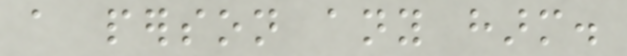a person any harm.
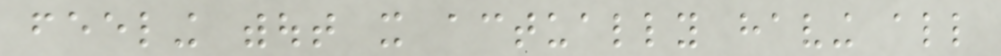feeling without it actually having all
